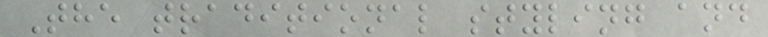The traditional styling and
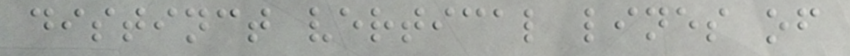distinct vertical lines of
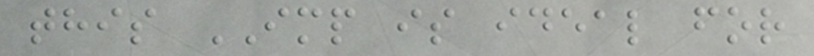this IMP is ideal for
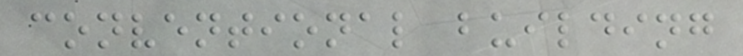conventional building
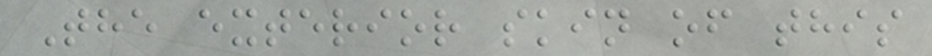The exterior skin of this
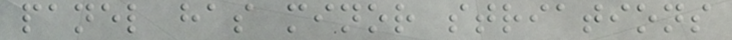panel has minor striations
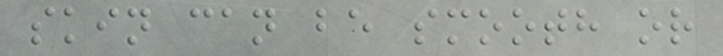skin can be smooth or
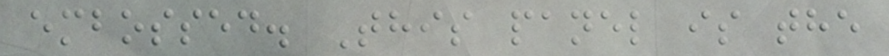embossed. This panel is the
